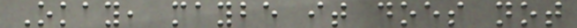Okay, maybe it does not
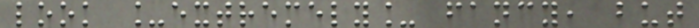look _extremely_ fancy, but
